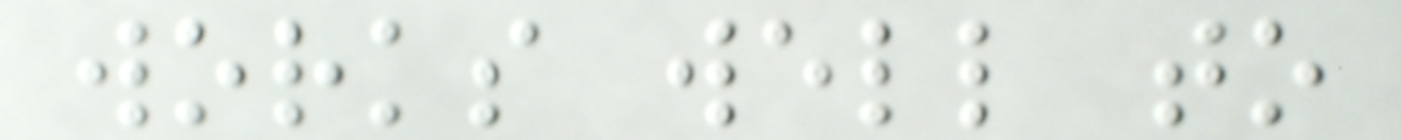works well to
